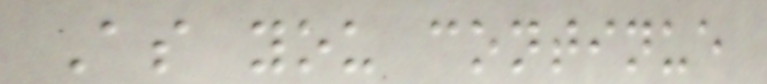As you continue
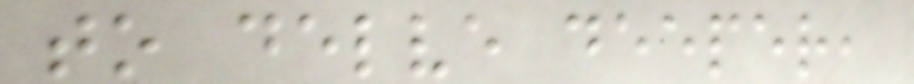to delve deeper,
